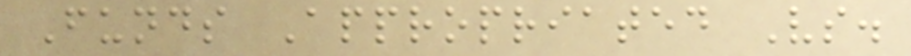Funds Appropriated Vs.
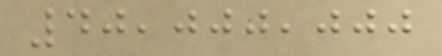40,000,000
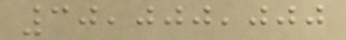30,000,000
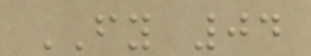FY 04
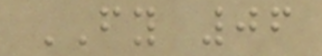FY 06
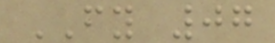FY 07
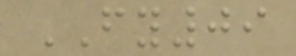FY09
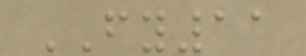FY11
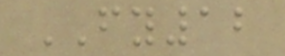FY12
